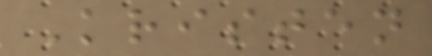Kristen
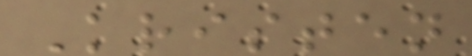Kristen
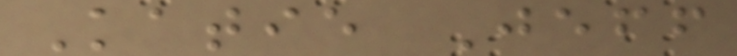Katie Jeff
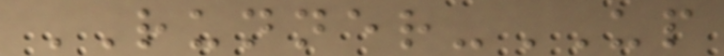RUNNER-UP
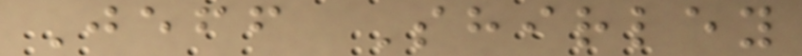Jeff Shirley
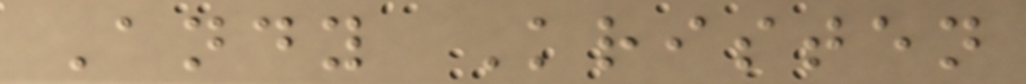Andy Kristen
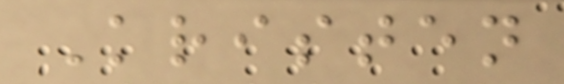Kristen
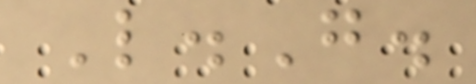L.G.
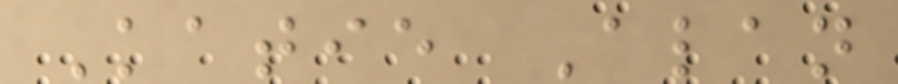Katie Alan
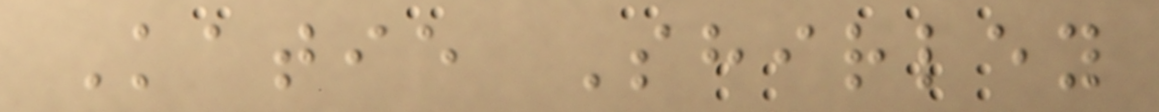Katie Shirley
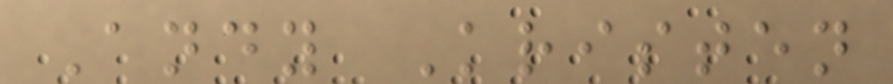Andy Kristen
